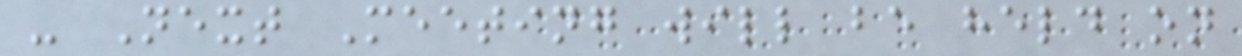- Next Meeting will be held on
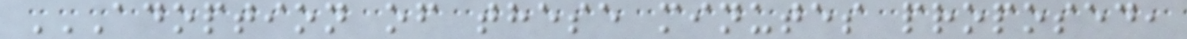ADOPTION OF THESE MINUTES PROPOSED,
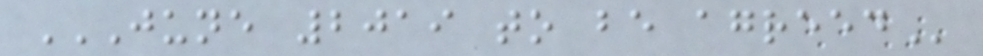JUNE 2019 TO BE AGREED
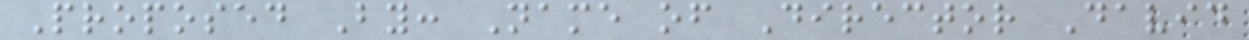Proposed By: Name of Director David
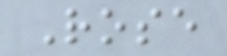Rose
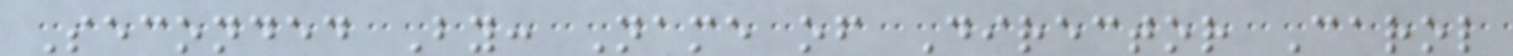Seconded By: Name of Director Carol
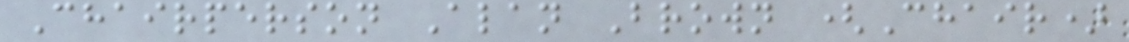Chairperson Alan Brown (Chair)
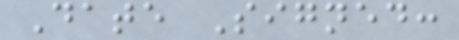Date Signed:
